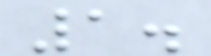1.
